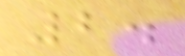2.
